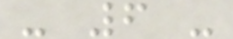- 6 -
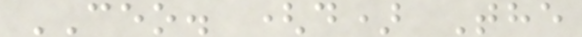CEO. (d) The
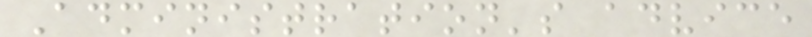Administration's advice
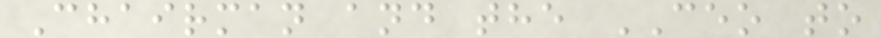Chairman and the CEO to
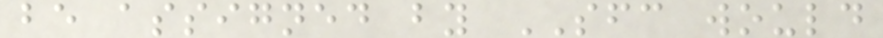be assigned by SFC would
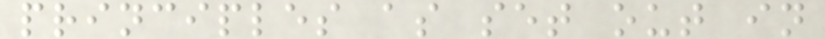principles as set out in
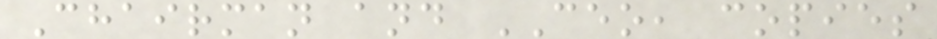Chairman and CEO, copies
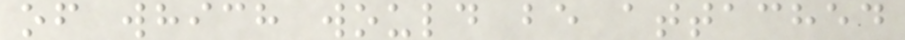of which would be attached
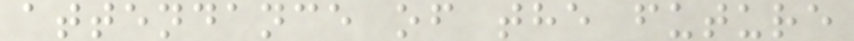attendance of the future
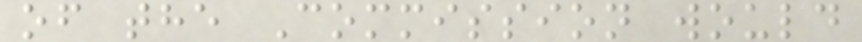of the Commission would
